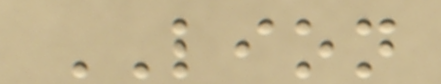LION
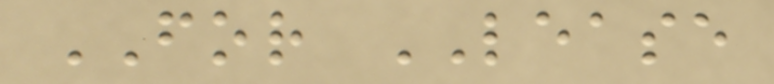FOR LEASE
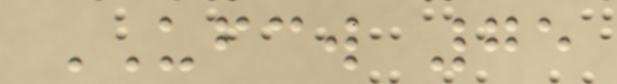UFCW 75
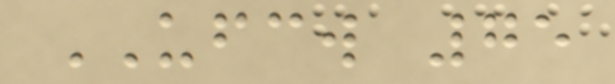UFCW 75
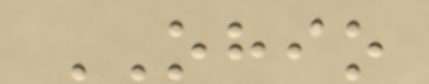OHIO
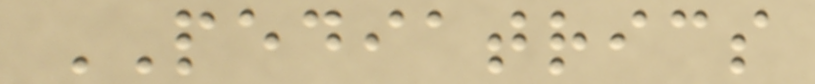PEDIATRICS
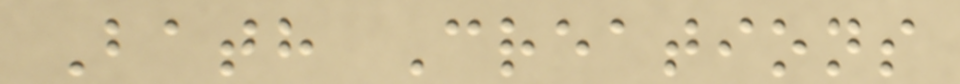Bath Creations
